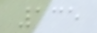135
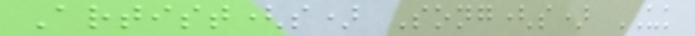Artist(s) Song(s) UK
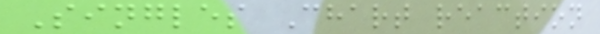Singles Chart reaction
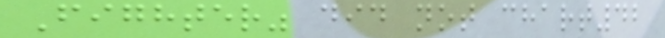Fighter" did not chart42
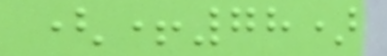(+78)
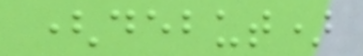(debut)
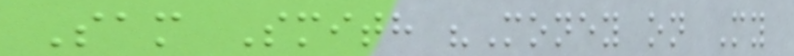Sam Smith "Money on My
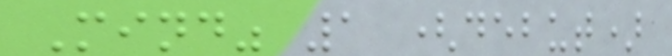Mind" 1 (debut)
